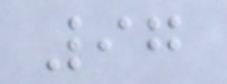97
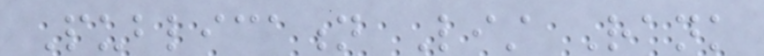Publication List Rank
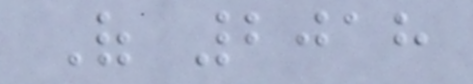Of 2018
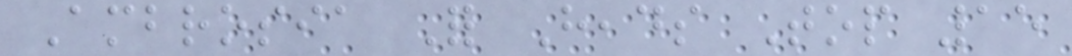Ambrosia For Heads Top 15
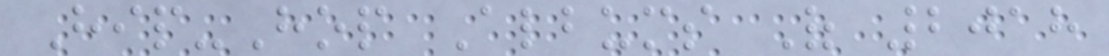Hip-Hop Albums Of 2018
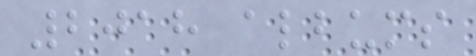2018 albums
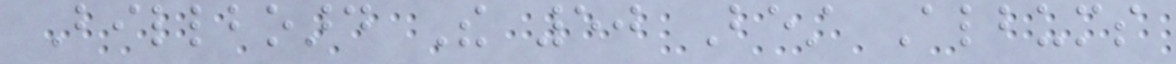Billboard The 50 Best Albums
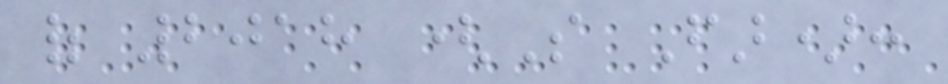of 2018 (So Far):
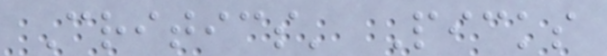Critics' Picks
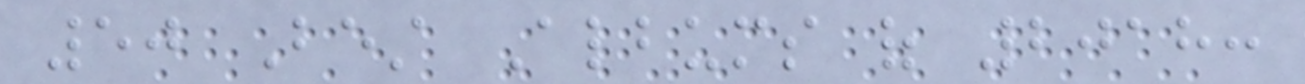50 Best Albums of 2018:
